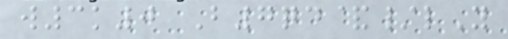w3k0 B7qd&/lY
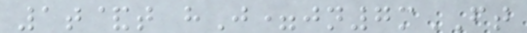1t&t hJ=jn7mFT
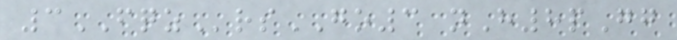3FQZrsGO3 nH8pGg
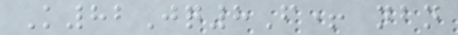K82Jq8F+ nbn
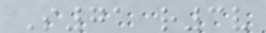S71 r3v
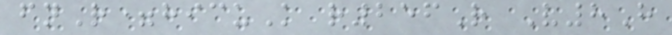fnR=hicuK r256R V8H
